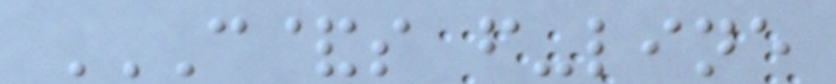C&S F-LINE
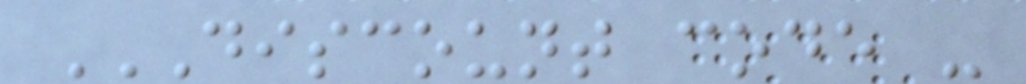DISCOUNT CODE -
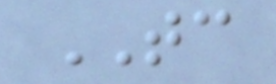TC
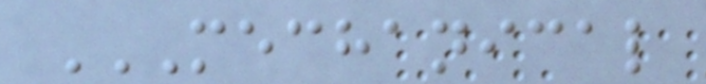MECHANICAL
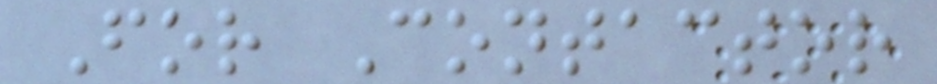For Contactor
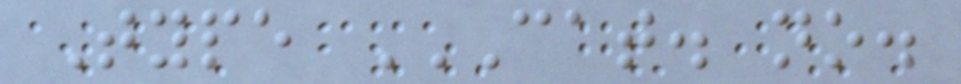Type CAT. NO.
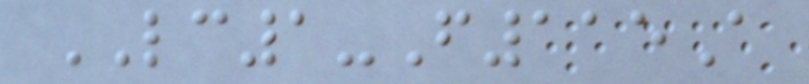LC1-F115A
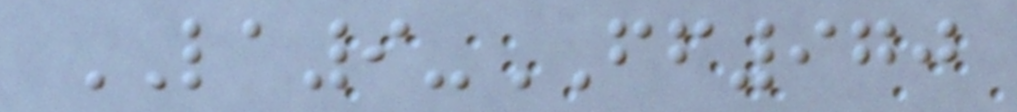LA9-FF970
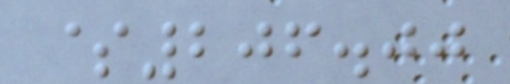$206.00
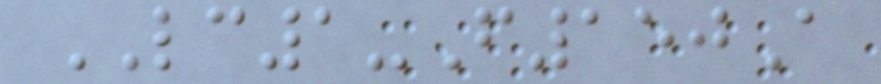LC1-F150A
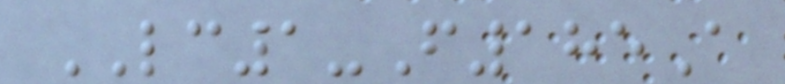LC1-F185A
